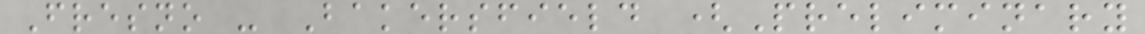Fresno - Bakersfield (Preliminary
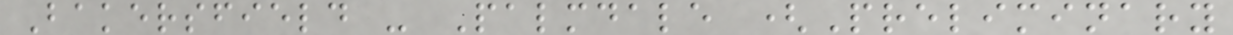Bakersfield - Palmdale (Preliminary
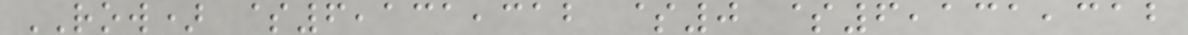ROW) $6,131,312 $0 $6,131,312
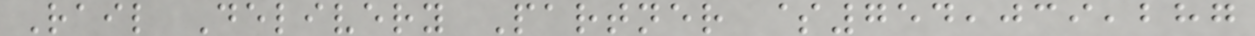Rail Delivery Partner $754,039,287
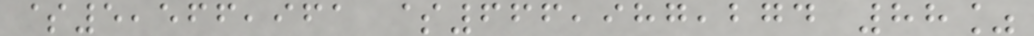$5,566,961 $666,987,274 88%
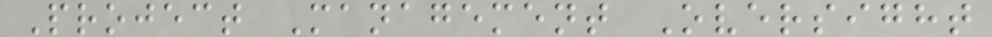Project Management Oversight
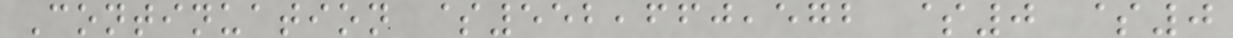Continuation $552,660,572 $0 $0
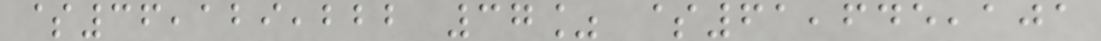$36,129,222 37% $61,645,101
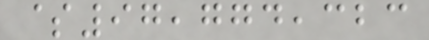$97,774,323
